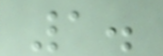1.
